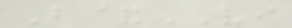B&VI
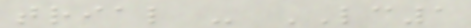trial - LC1
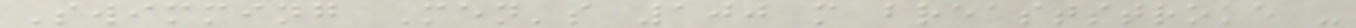Swimming Men's 100 m breaststroke -
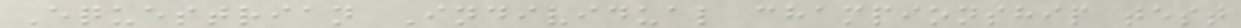Equestrian Individual championship test
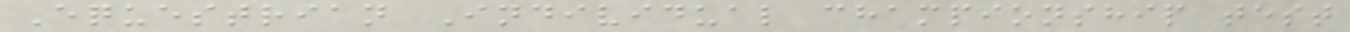Equestrian Individual championship test
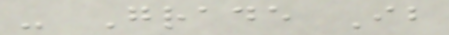- Grade Ib
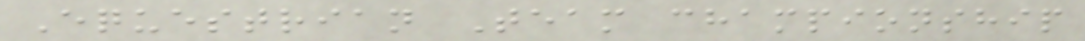Equestrian Team championship
